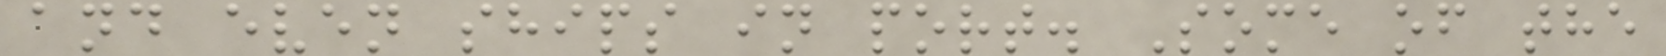and even ships in port. Some of the
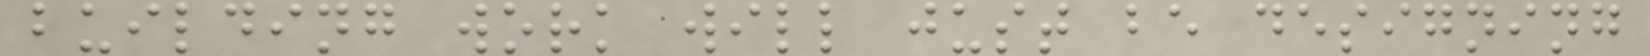building work will just be designing
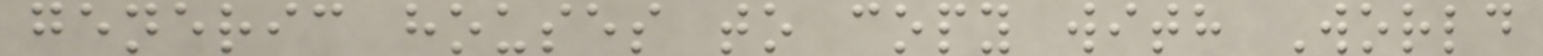generic houses to copy with World
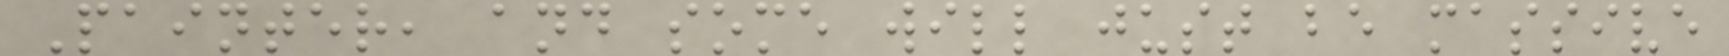Painter, and some will just be massive
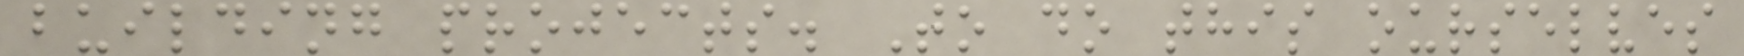building projects. To do this ourselves
